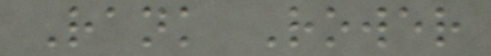Rank Rower
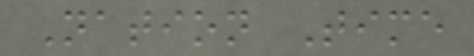Nation Time
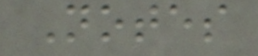Notes
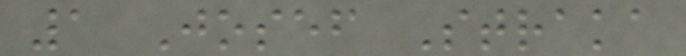1 Josef Straka
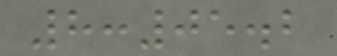8:05.2
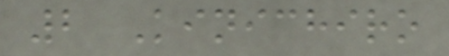2 Kinichiro
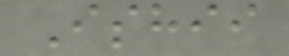Ishii
